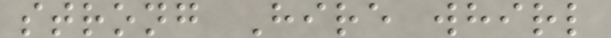strong Hire whirl
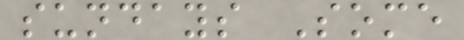sundays Some
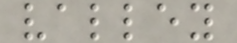valley
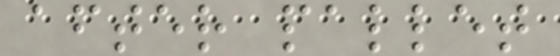after pallet
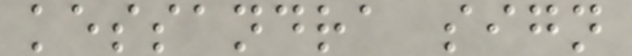kessandra sign
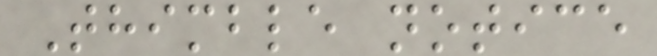Thimble notice
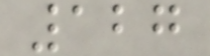127
